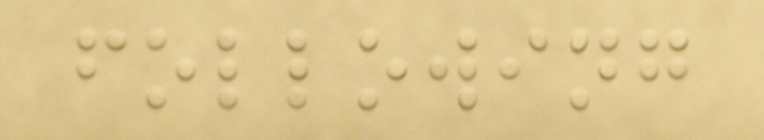following
